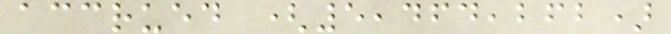accrued (5,464,262)
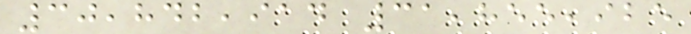30,842,914 31,855,925
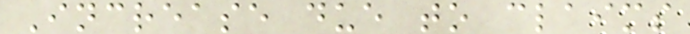Increase due to claims
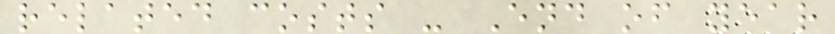related costs - End of year
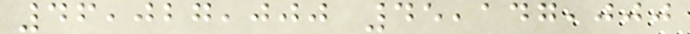46,027,000 45,147,000
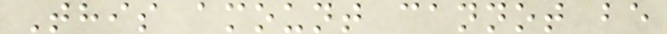This amount cannot be
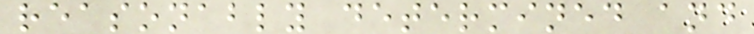reasonably determined and
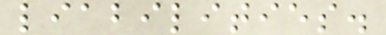liabilities.
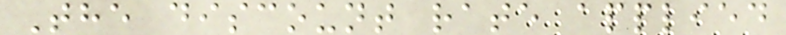The discount rate applied
